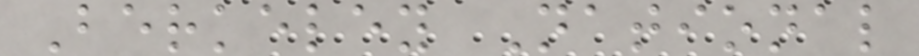Berkeley National
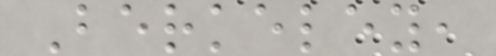Berkeley,
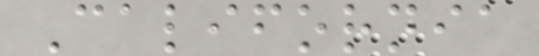California
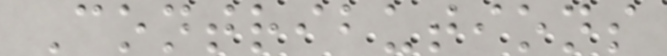Contributions
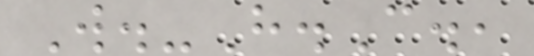W.-H.C.,
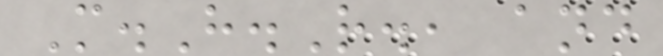M.H.R., and
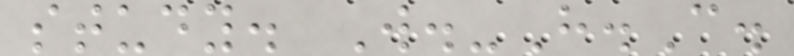study. W.-H.C.
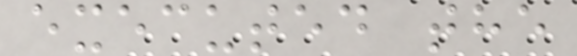executed the
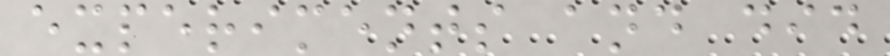experiments and did
